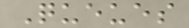Queues
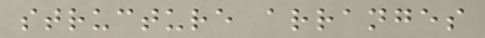structure arranges
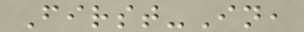First-In,
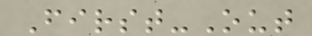First-Out
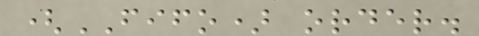(FIFO) order.
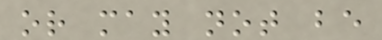or may not be
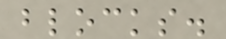blocks.
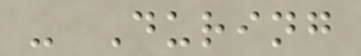- During
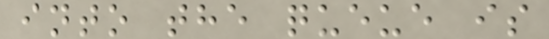into the queue is
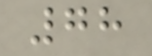78
